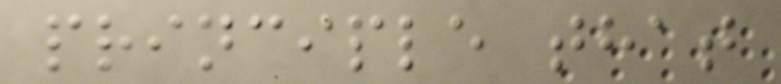principle that
